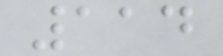114
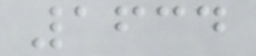1634
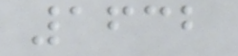1632
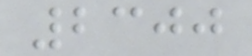2300
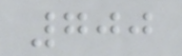700
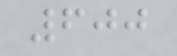600
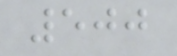500
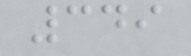349
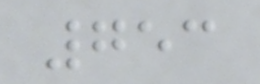753
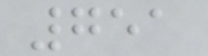751
